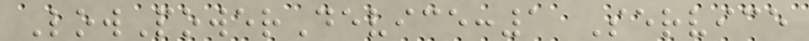LowPowerDevice:1 Service
